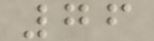76
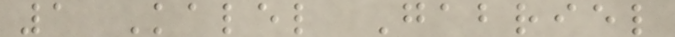1 Kalel Gabriel
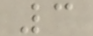3
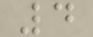4
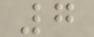7
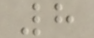8
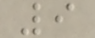9
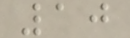10
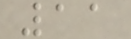11
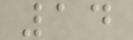14
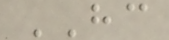HC
